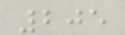205
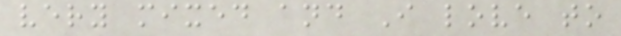very mixed and I love to
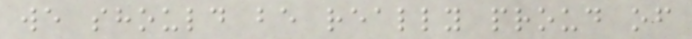we should be really proud of
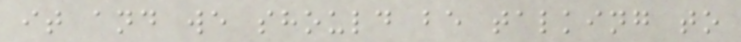it and we should be talking to
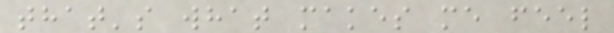that's what makes me feel
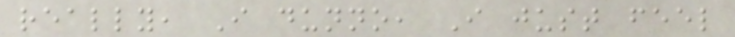really, I dunno, I just feel
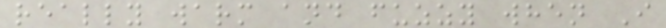really warm and fuzzy when I
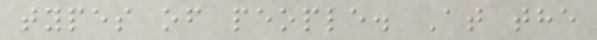types of people. At the
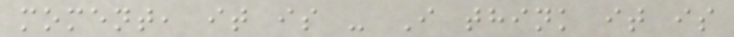moment, it is - I think it is
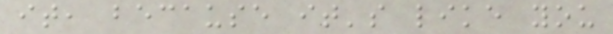it, because it's like you
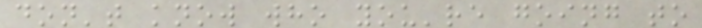don't know who you're going to
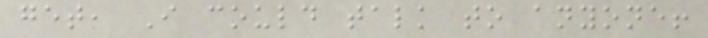get, I could talk to anyone!
